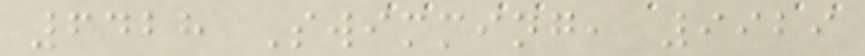6428 Swimming, 9929
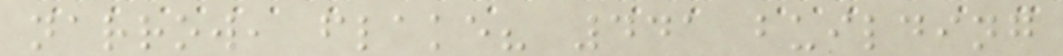narrow, flake? 441 building
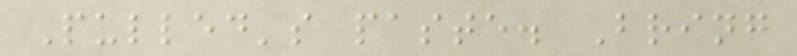Pulled's paste. Bring
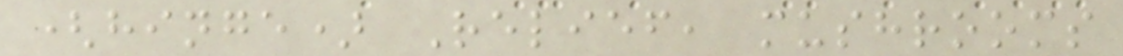(hinge) Relief, mushrooms
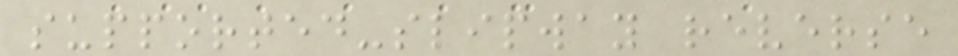supported-slipway reverse
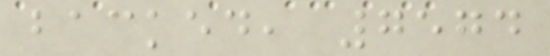backed, 7574
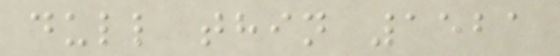dull thin 1521
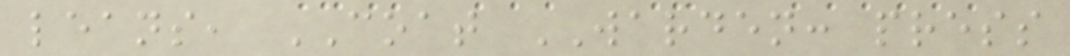leans, COAT WARDEN: press
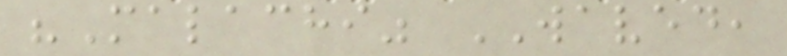"Malachi" WAVED,
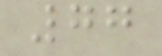77
